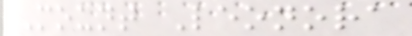Mount Leonora
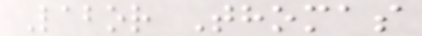Labor Thomas
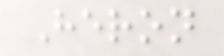Heron
